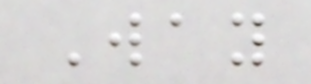Way
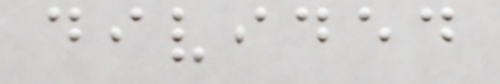divided
